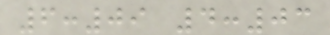6:09 4:03
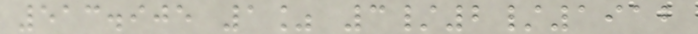513.905 1% 3/2/1912
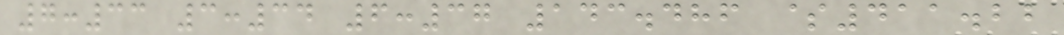7:33 3:34 6:37 143.486 $411.22
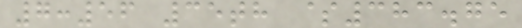7:56 35th $383.75
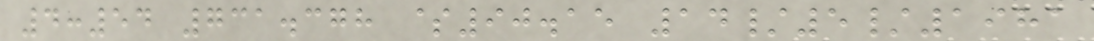4:54 731.378 $90.15 14/5/1981
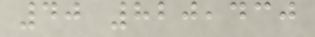40 820,430
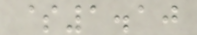$1.10
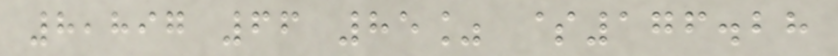8,897 66 85% $176.28
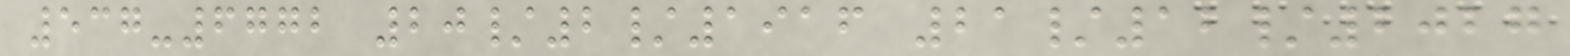537-6772 20/2/1916 21/12/2027
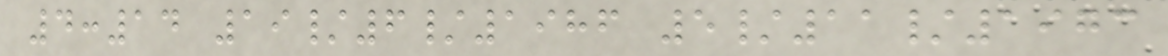4:14 19/6/1986 5/11/1973
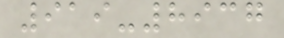919-8937
